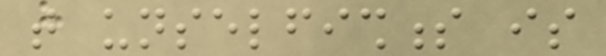that unselfishness is
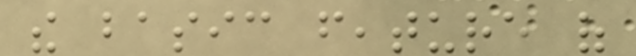the basic feature of
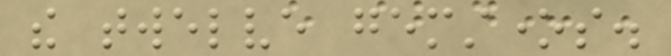the twelve gemstones.
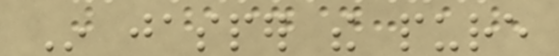In jasper the pure
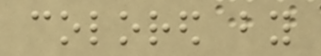colored by
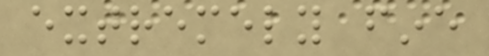extremely fine
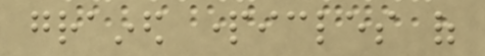grained particles of
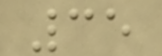35
